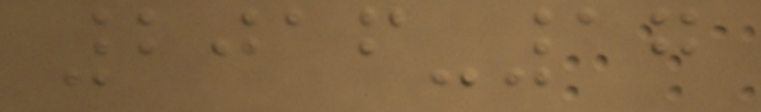2016-17
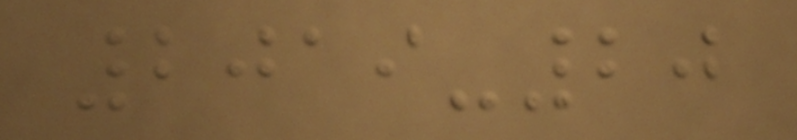2019-20
